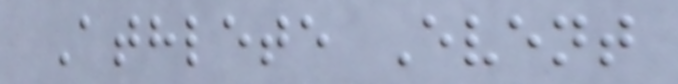Athlete Event
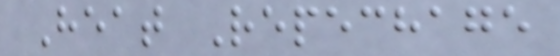Heat Repechage
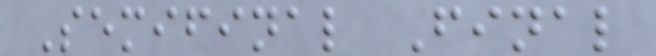Semifinal Final
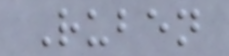Ruben
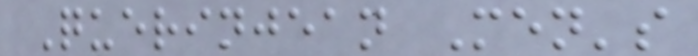Querinjean Men's
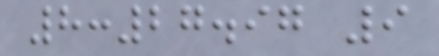8:27.97 9
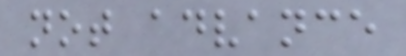not advance
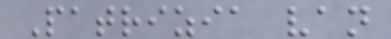Patrizia van
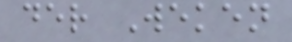der Weken
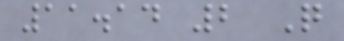11.14 2 Q
